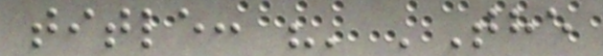title: "' 'The
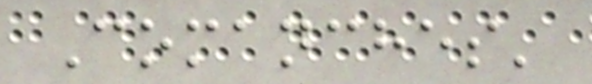Comanches'
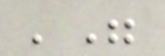'"
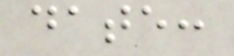date:
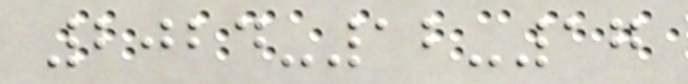2024-12-17
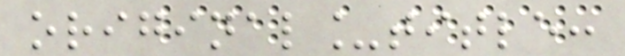original_title:
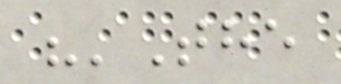"'The
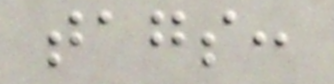tags:
